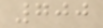700
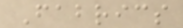Fabrics
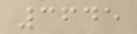3645
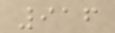916
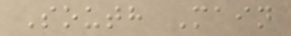South Main
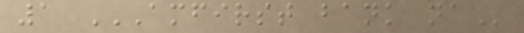1 AMFIRST BANK NA
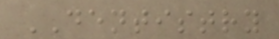DENTISTRY
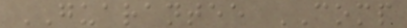GUARANTEE COMP
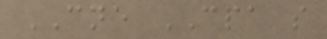CNE CPA s
